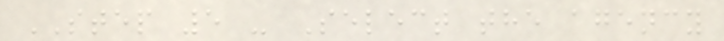STEP 5 - Select the agency
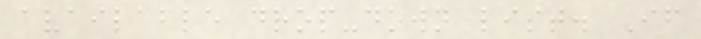available drop-down list. If
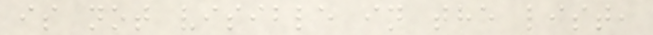is not visible in the list,
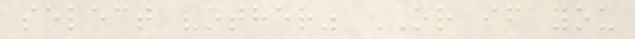select "other" OR if you
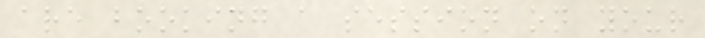are booking a session on your
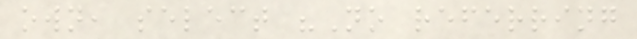own, select "No referring
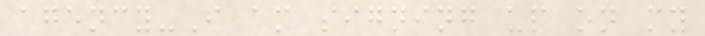agency-I am signing up on my
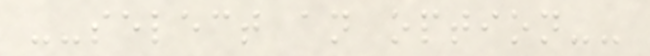--select an option--
